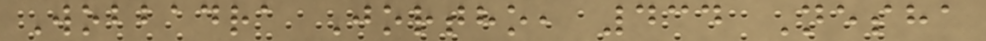Wobbadra Jortho, 434 Nesha
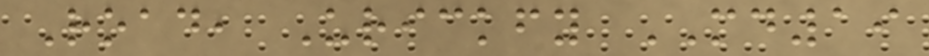Road, Urickfy MD19
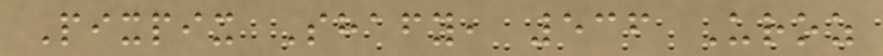Pixpix Shafy, 536 Uroz
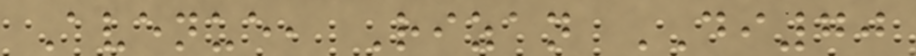Avenue, Rizan DI70
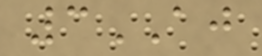3AJ
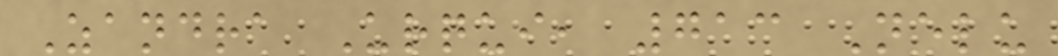Zandra Urqui, 713 Nelu
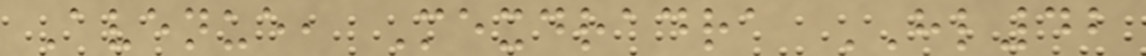Avenue, Mexdradra HL42
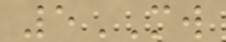5MW
